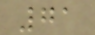71
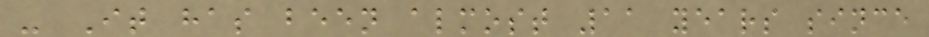- It has been almost 11 years since
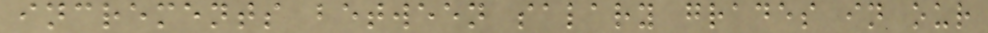increments between salary grades in our
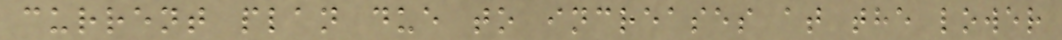current plan due to increases at the lower
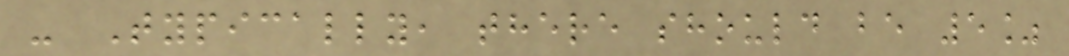- Typically, there should be 5%
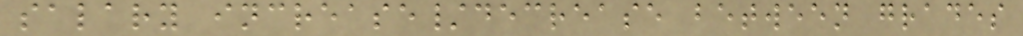salary increase/decrease between grades
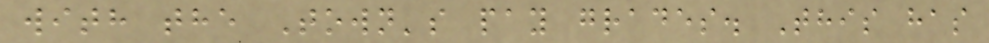with the Town's pay grades. This has
